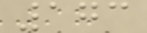173
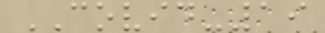COVID-19
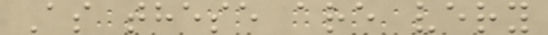As these are very
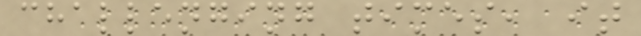challenging times, it
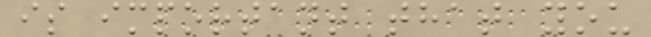is important that you
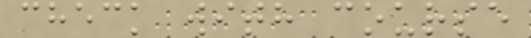check with course
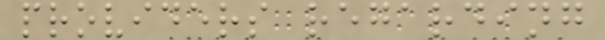providers regarding
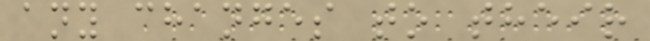any changes to their
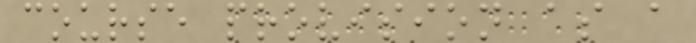course provision as a
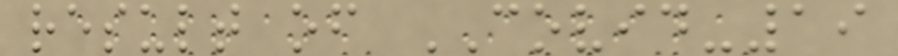result of COVID-19
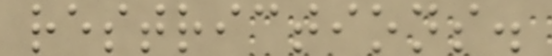restrictions.
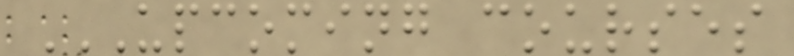UPCOMING COURSES
